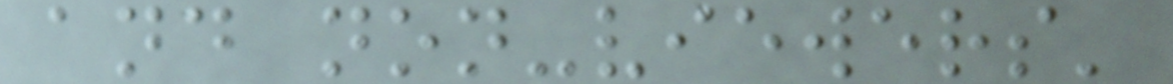and non-viewers'
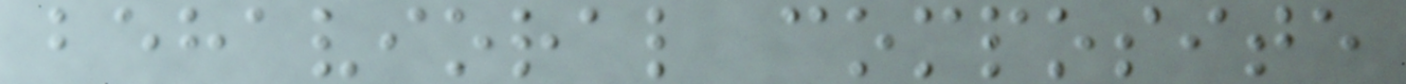behavioral composite
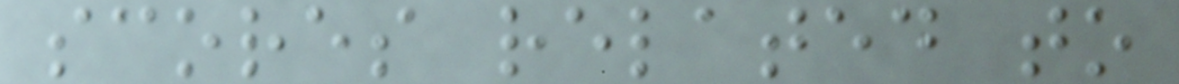scores related to
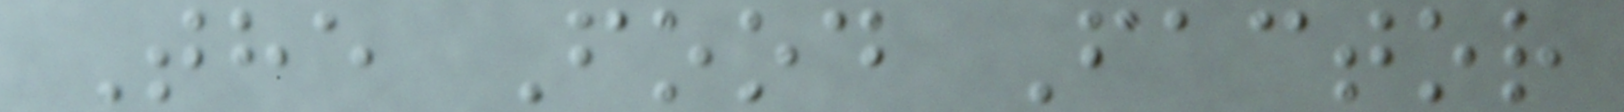The Food Factor
